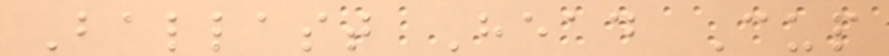Ballast Head Cup
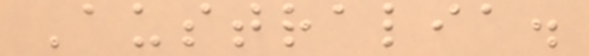Australia.
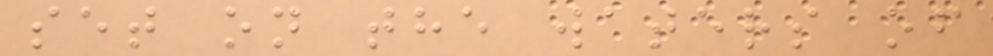set on the waters of
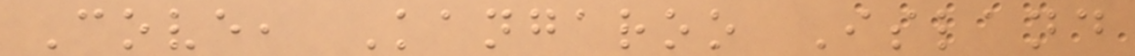Cove, Kangaroo Island
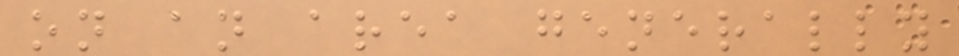on an area generally
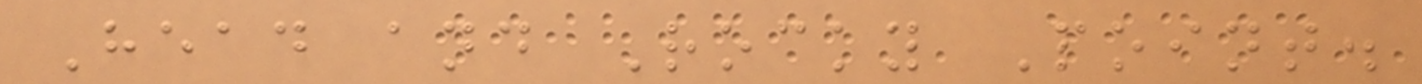Head and Rocky Point.
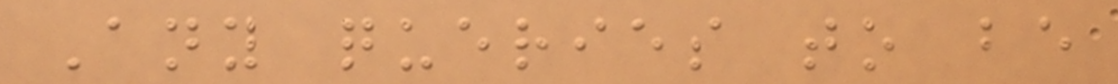Any queries to be
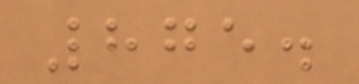875.
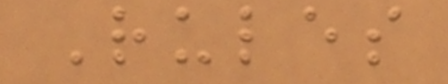Rules
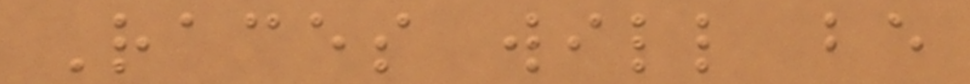Races will be
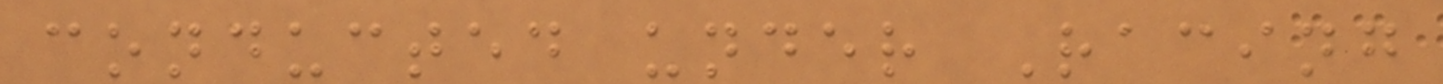conducted under Racing
